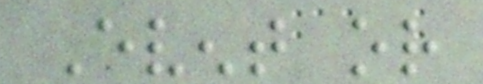Event or
